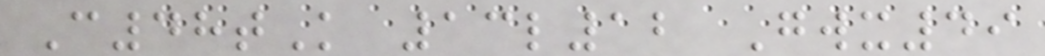C48tK 13l12 Gwx49
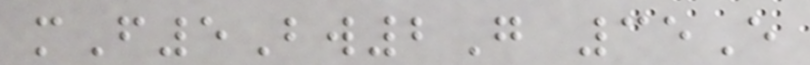mF5Bw2G 35E
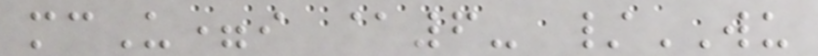mcU=i @6- /WU
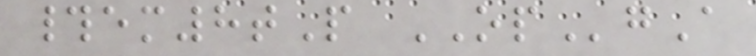#em8tP OPgA
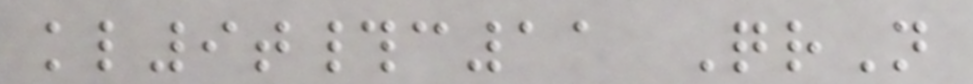kl9t#c11 QrN
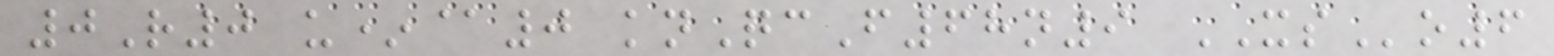0R0 u*@0 knQcF68n9 XSo6
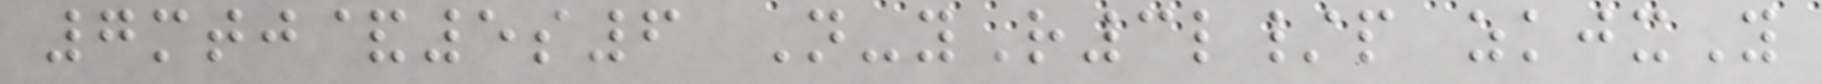7mtj&5s6 N-yR3l/p zkjxY
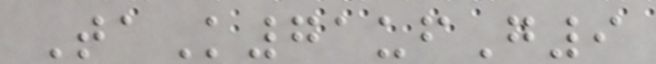TaK71ufG9
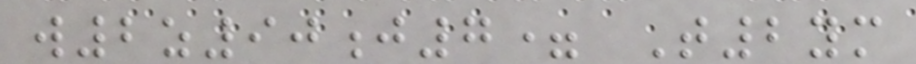w2z90j7= T2ym
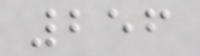256
